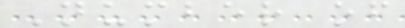Number of
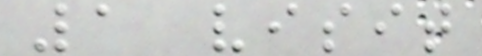1 visit
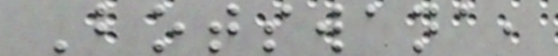Botswana,
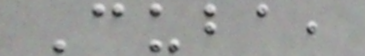Cuba,
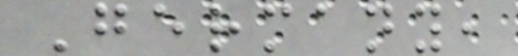Germany,
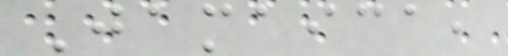Jamaica,
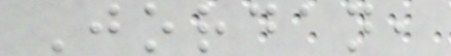Jordan,
